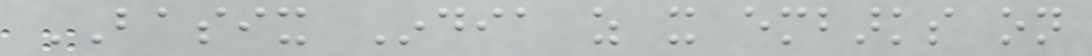BASIX India as it embarks on
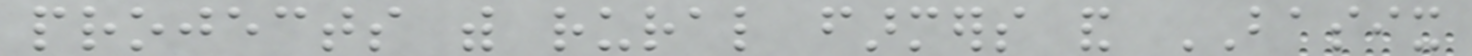projects with rural farmers and BASIX
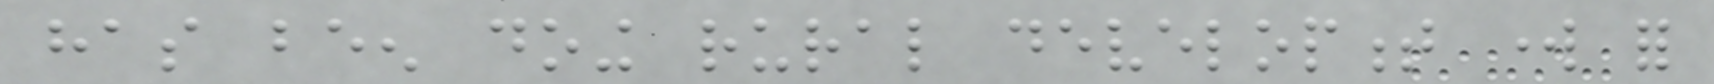has been doing rural development work for
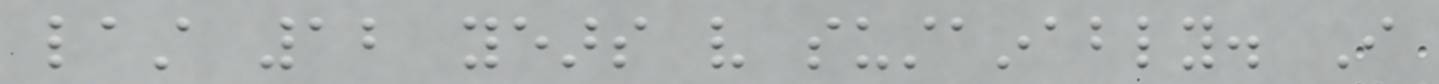last 12 years very sustainably. I
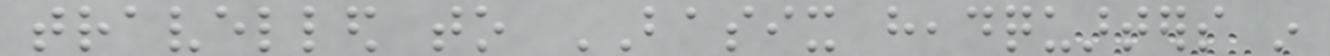travelled to BASIX headquarters in
